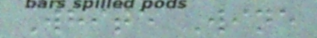White Wine
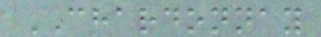CHARDONNAY
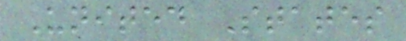United States
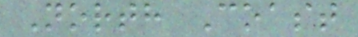North Coast
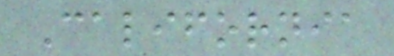California
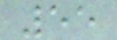55
